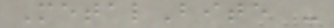MetalBite -
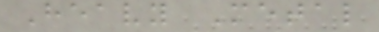Heavy Metal
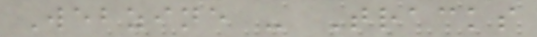Webzine - Tracks
